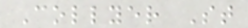Collyer St
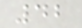42
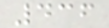436
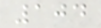104
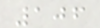106
